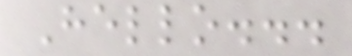Hello...
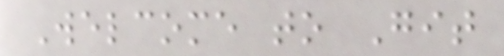Welcome to Git
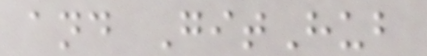and GitHub
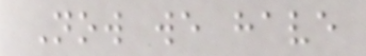Now we have
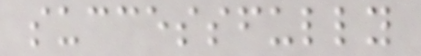successfully
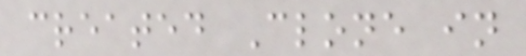created Clone in
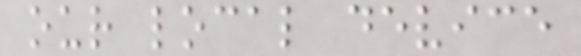our local device
